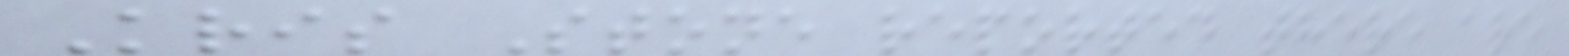Kris Stone reported there are
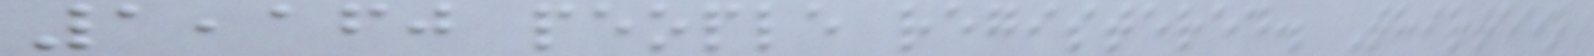1,160 people registered. Thirteen
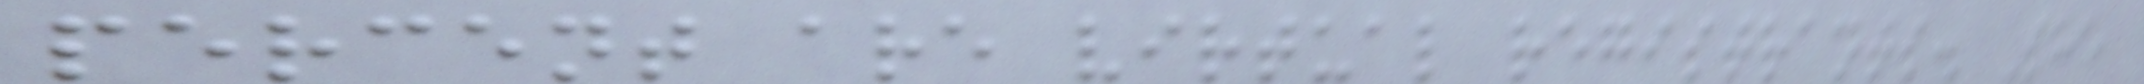percent are virtual registrants. She
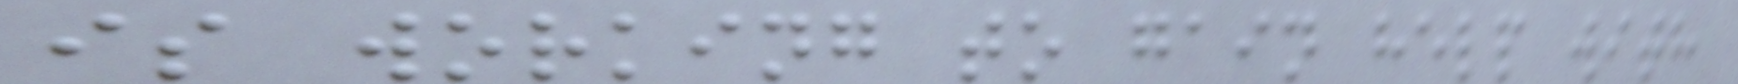is working to gain help with
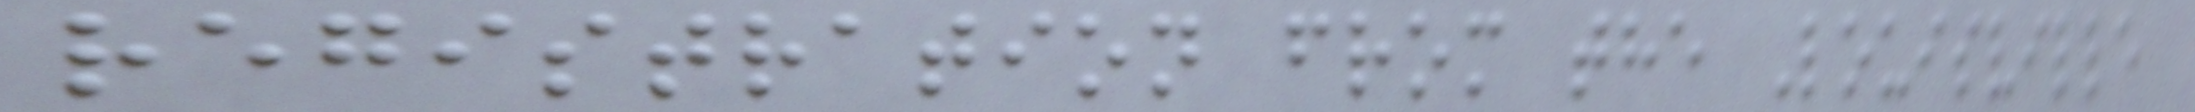registration from the Louisville
